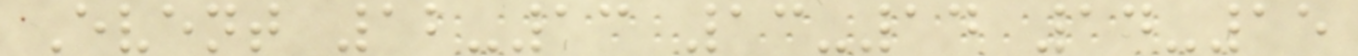Event 12-13 13-14 14-15
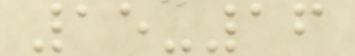15-16
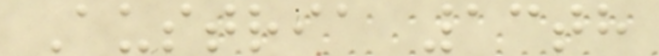Austria 13th
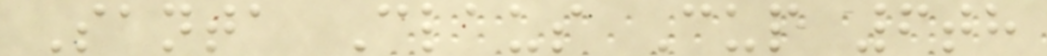Santa Claus Cup 6th
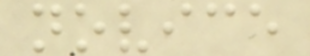novice
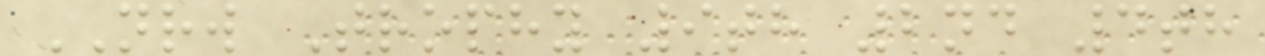NRW Trophy 9th 2nd 4th
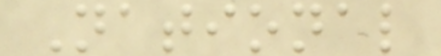National
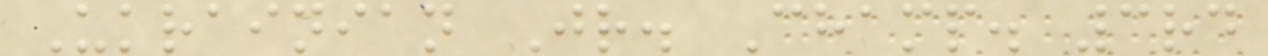Ukrainian Jr. Champ. 3rd
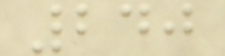240
